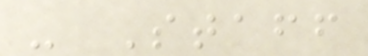- Staff
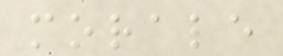morale
